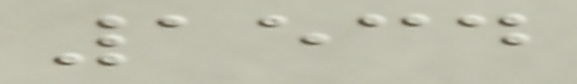1534
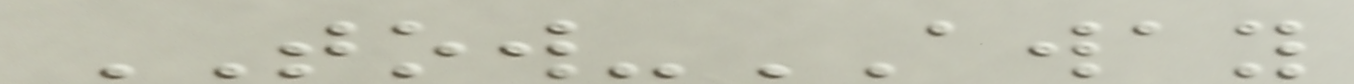TOW-AWAY
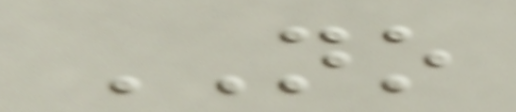NO
